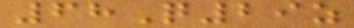68Q29z
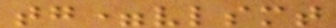tg=vlsmt
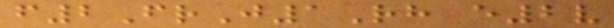f2FrJ1Rh e2v
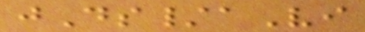jDs/aVi
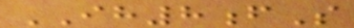IH8fS
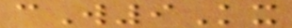cW9Kx
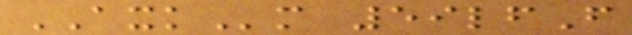AXKm 59lfF
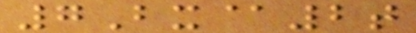7Bx@2t
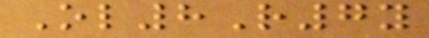Ol8R7y
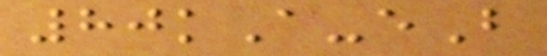80kA-eB
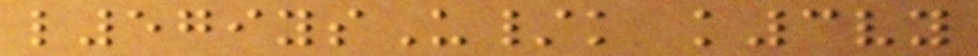l579ysU/k k3vy
